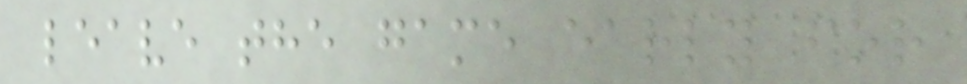leave the game early for
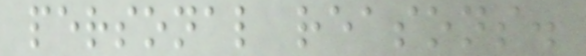personal reasons.
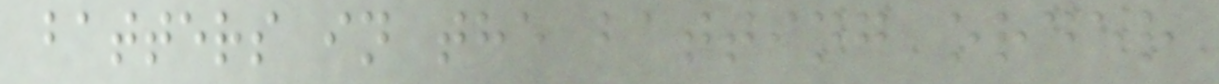batters in the batting order
